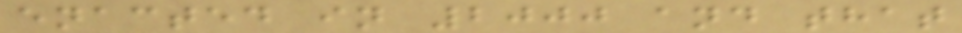enacted in 2000 and that
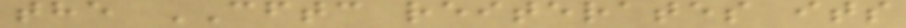the CFTC reiterates its
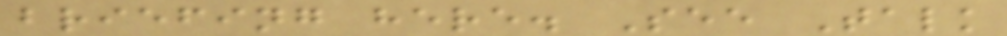briefing here. See Talk
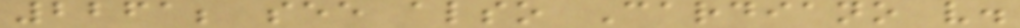2261; see also Cardiano v.
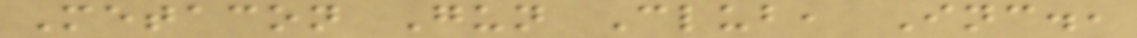Metacon Gun Club, Inc.,
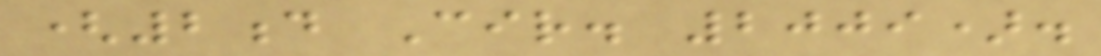(2d Cir. 2009).
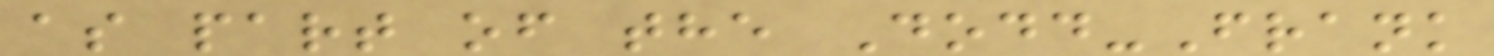as part of the Dodd-Frank
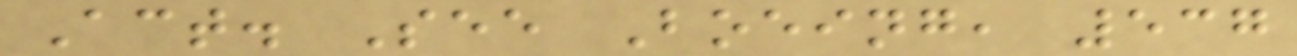Act. See Boeing, 537
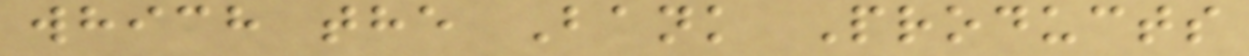which the Bank Products
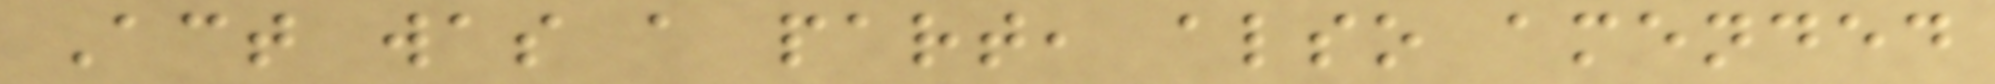Act was a part, also amended
